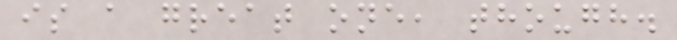is a great one, though.
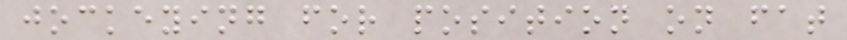jockeying for position on fat
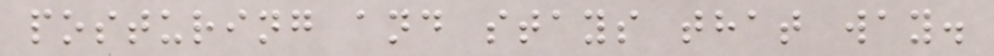posturing and stays that way.
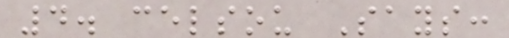4. celsou Says:
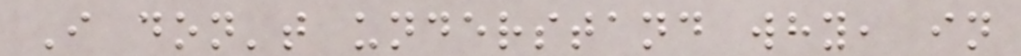I don't understand why, in
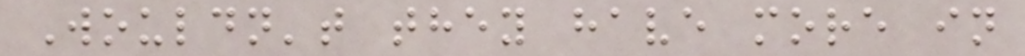Wouldn't they have more in
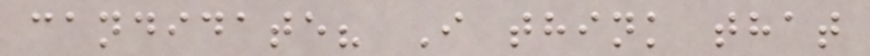candidate? I think that
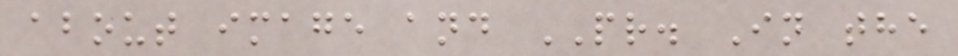about image and PR. In the
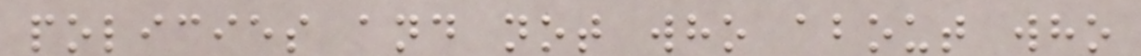policies and not who about who
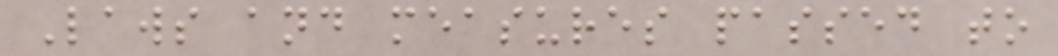Laws and measures passed to
